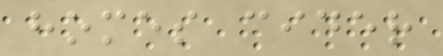homes cider
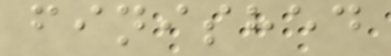finished
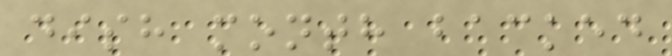dish month backed
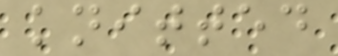knitted
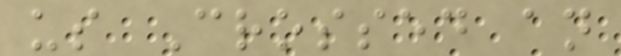us Crossed an
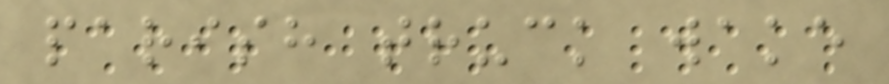parish truck wake
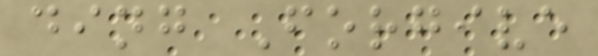ding Forgive
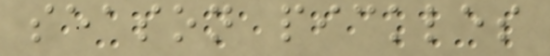season pickles
